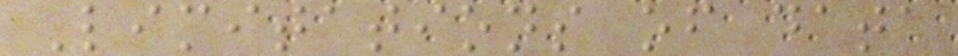Limitations of data
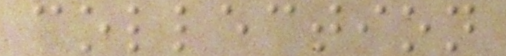collection
